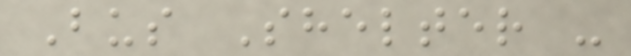Bus Shelter -
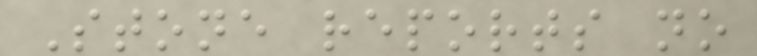Stone reports no
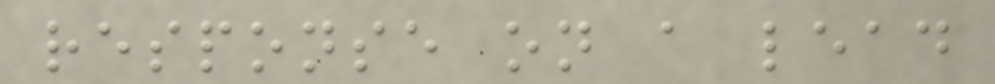response on a lead
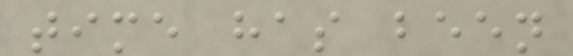time has been
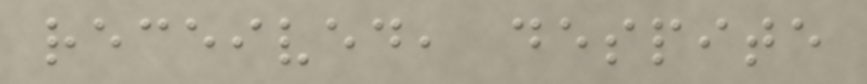received, despite
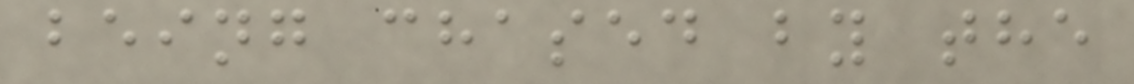being chased by the
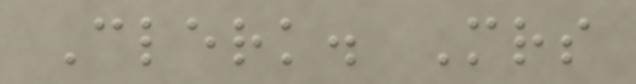Clerk. Mrs
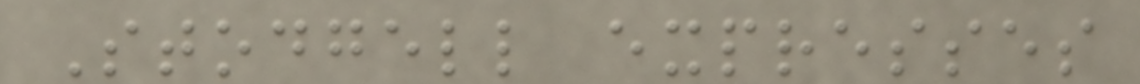Stodgell expresses
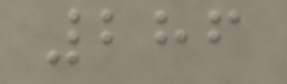286
